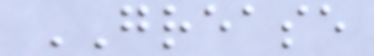GREASE
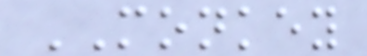MONKEY
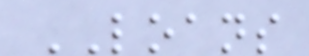LOANS
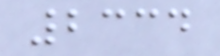2334
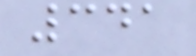341
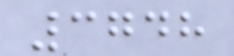3748
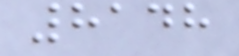8148
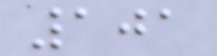101
